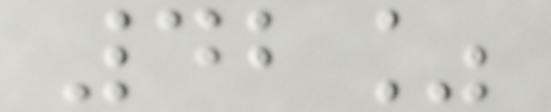42%
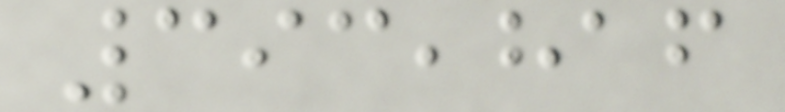393,816
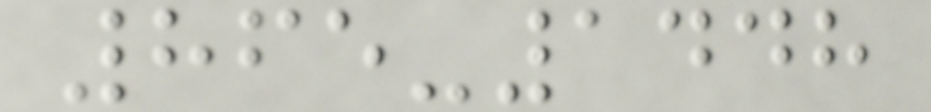865-1448
